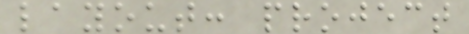layout: project
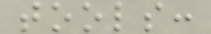tools:
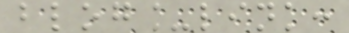blog_link:
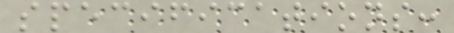specifications:
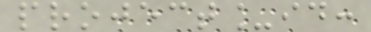project_id:
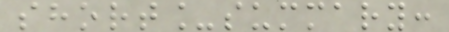short_summary:
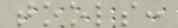tools:
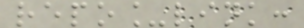repo_link:
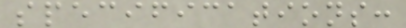specifications:
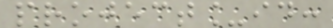project_id:
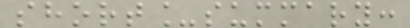short_summary:
